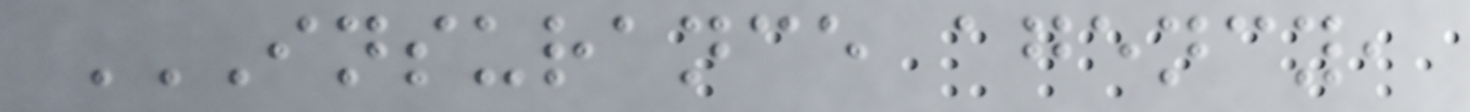INSURANCE AGENCY,
